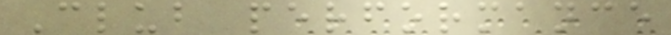Club performance
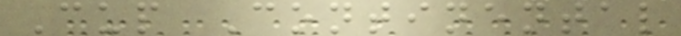Cup Continental
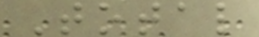Total
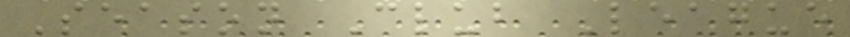Season Club League
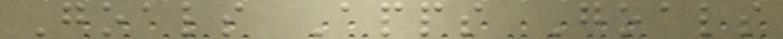Goals Apps Goals
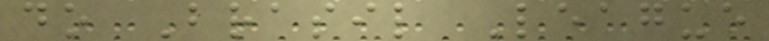do Brasil League
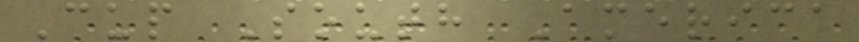Cup South America
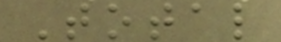Total
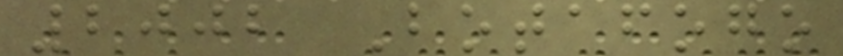2002 Botafogo
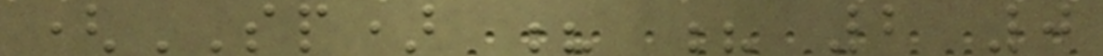(SP) ? ? 2 0
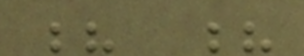? ?
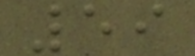59
